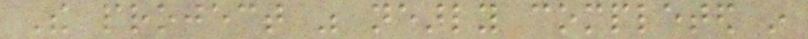The project was nearly completed in
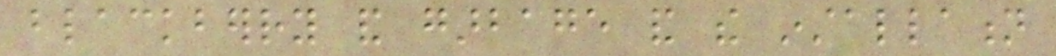blackberry and garbage and the installation
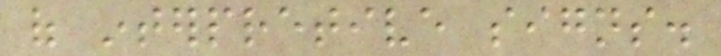of interpretive signs.
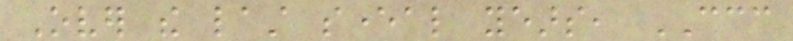Over the last several years, CCC
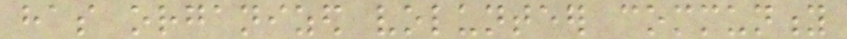has organized volunteer community
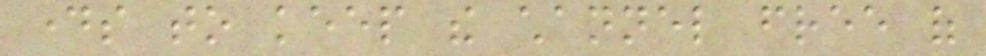days to keep the channel free of
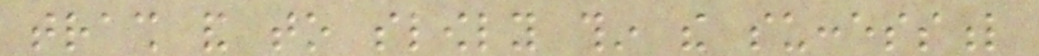trash and to slowly thin the successful
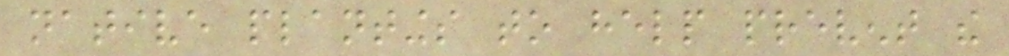native plantings to help prevent the
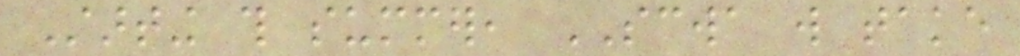Starting this summer, SCWA will take
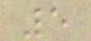5
